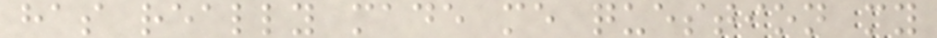has really made me question my
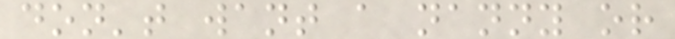don't want a nanny or
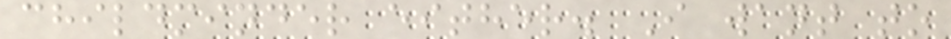childminder either. I want to
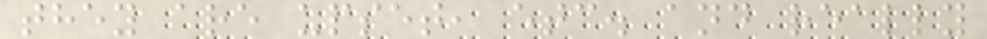they are upset, etc. and really
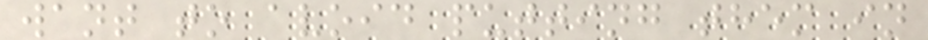want to avoid putting them in
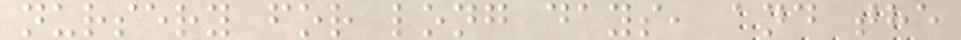nursery for long days, and the
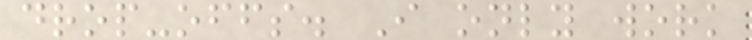drop-offs. I only work
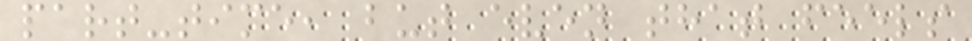part-time, but even that feels
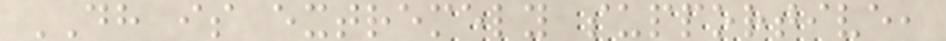DH is extremely supportive,
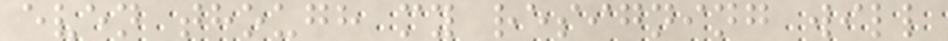even though my resigning will
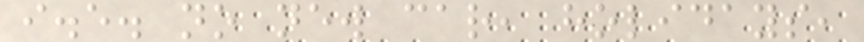i.e. no new car, holidays,
